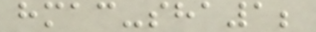hmac-sha1;
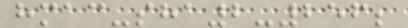hmac-sha2-256;
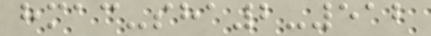hmac-sha2-512
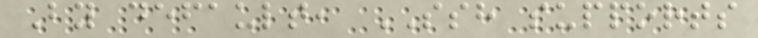By default, SSH supports
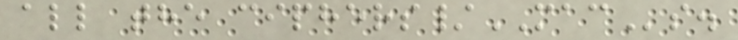all the ciphers/MACs.
